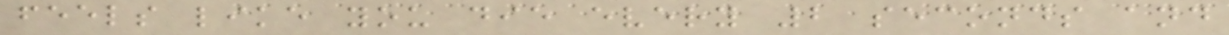feels like you die every 2 seconds and
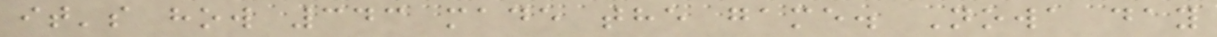it's how 343 made the game. Nowa day
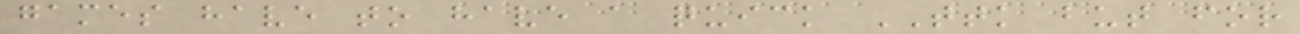games have to have a quick TTK but for
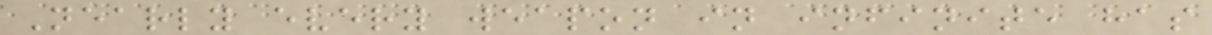Nearly every weapon in infinite has
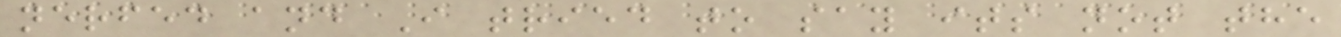nerfed and I tried to say its not the
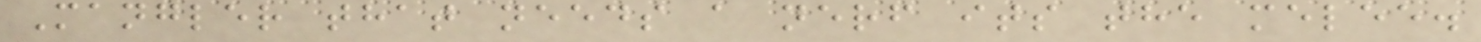Mangler that needs a nerf its the melee.
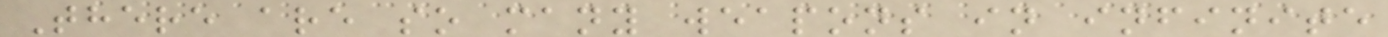There are so many weapons in infinite
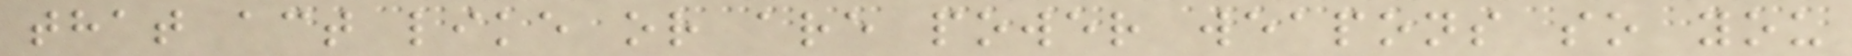that act like or are power weapons so you
